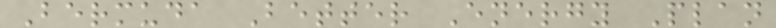Bermuda Better Energy Plan
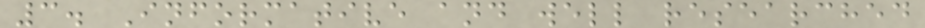3. Informative and well researched
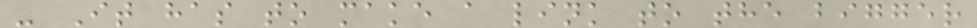- It has to make a link to the bigger
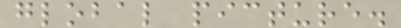global picture.
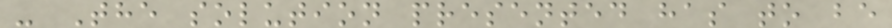- The solution presented has to be
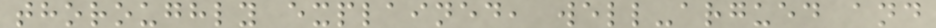thoroughly explained, well-argued and
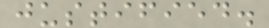justified.
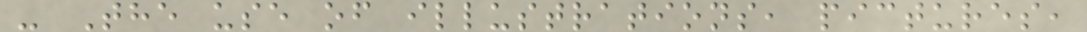- The use of illustrations, pictures,
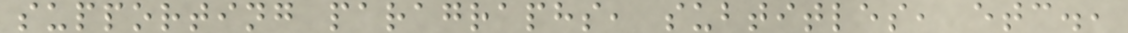supporting paragraphs, subtitles, etc.,
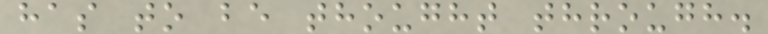has to be thought through.
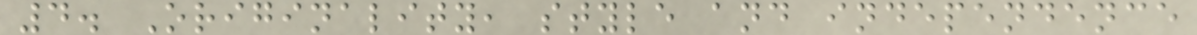4. Originality, style and independence
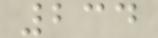234
